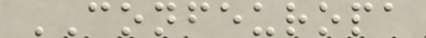CONFEUROPA
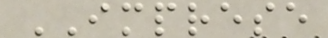IMPRESE
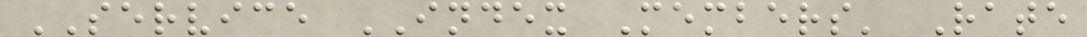SERVICE INDEX Members' Rate
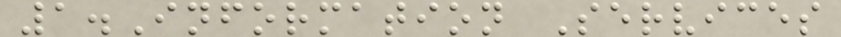1.Information Services
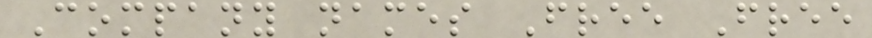Company names Free Free
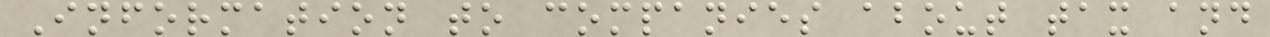Information to companies about tax and
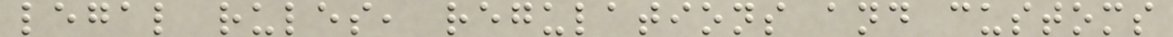legal rules, regulations and customs
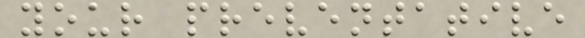your preventative
